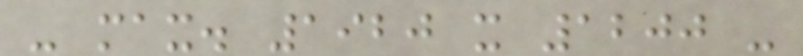- max. 1920 x 1200 -
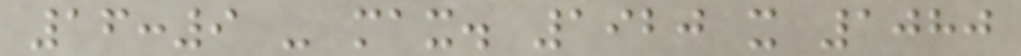16:9 - max. 1920 x 1080
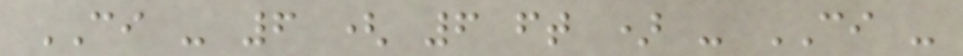CI - 6 ( 6 ft ) - CI -
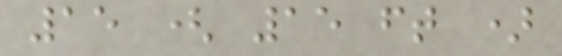15 ( 15 ft )
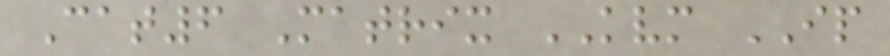Cat6 Matrix KVM IP
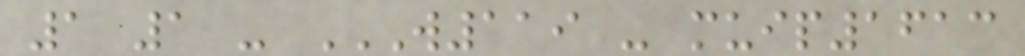1 1 - W119 - MUIP1613
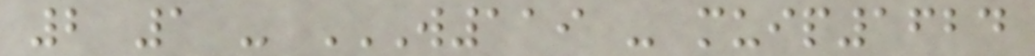2 1 - W119 - MUIP1624
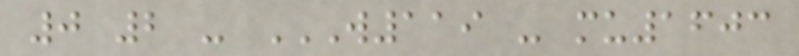0 2 - W119 - MU1603
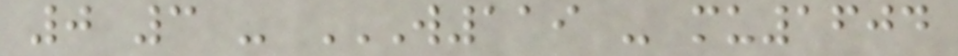0 3 - W119 - MU1604
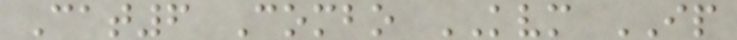Cat6 Combo KVM IP
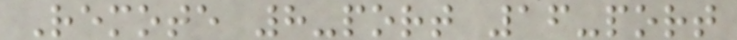Remote 8-port 16-port
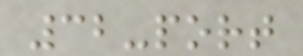32-port
